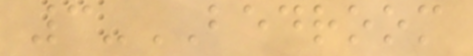3-BEDROOM
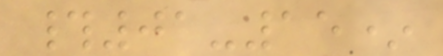#01-15*
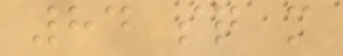84 sq m
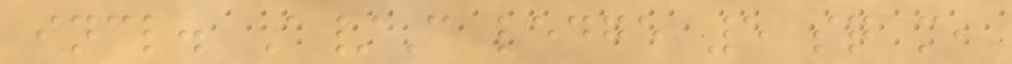incl. A/C ledge 5 sq m,
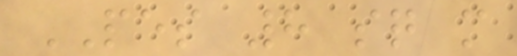PES 8 sq m
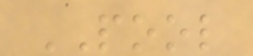POOL
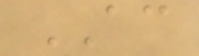AC
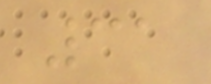31
